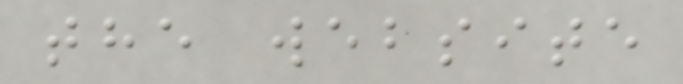the website
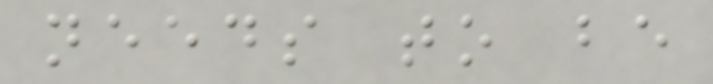needs to be
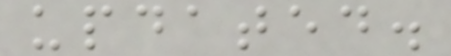updated.
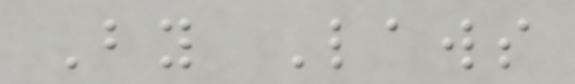By Laws
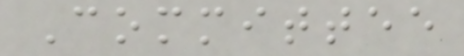Committee
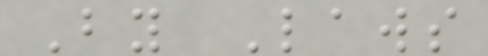By Laws
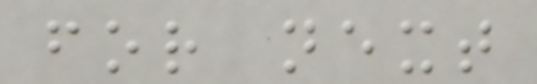for next
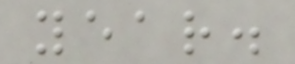year.
